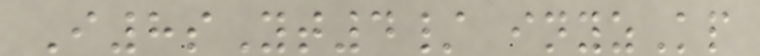I8sYt4/ inyzKp
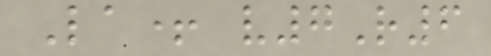La+ v7R6
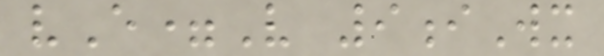vE=V 9iWx
